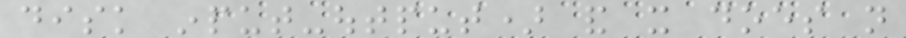disk input-output) and it does not
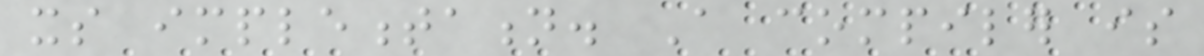its implementation. A compiler is
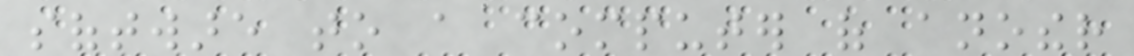software to a computer of another
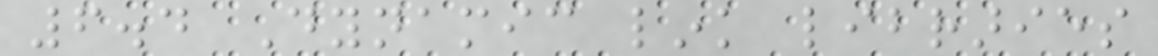6.4 Dynamic link libraries
